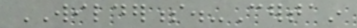WILDERNESS.-Certain
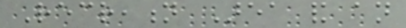Recreation Area and an
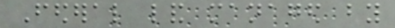Federal land managed by
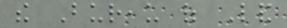the Bureau of Land
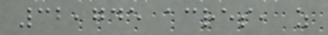32,745 acres, as
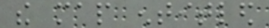the map entitled
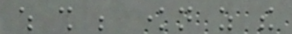which shall be known as the
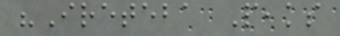"Ireteba Peaks
